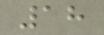18
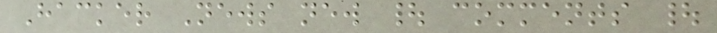Hacker News new | comments |
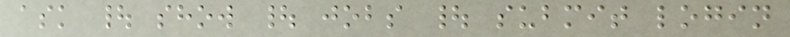ask | show | jobs | submit login
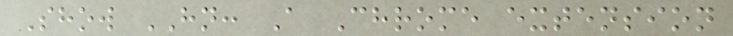Show HN: A Chrome extension
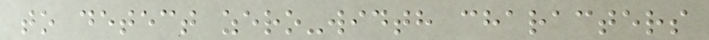to detect zero-width characters
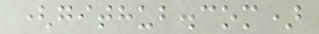(github.com)
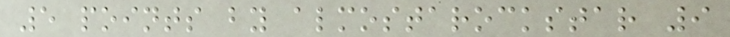5 points by almostarockstar 9
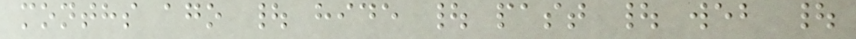months ago | hide | past | web |
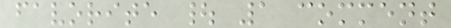favorite | 1 comment
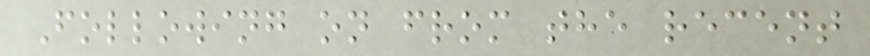Following on from the recent
